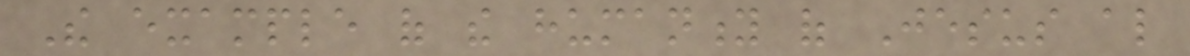The example of the humanity of Jesus also
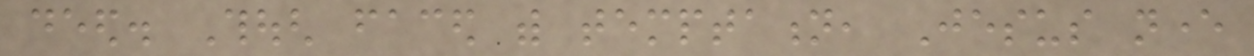deed. Though faced with temptation, Jesus never
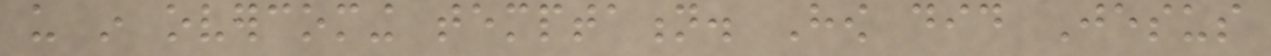us in overcoming temptation. How did Jesus
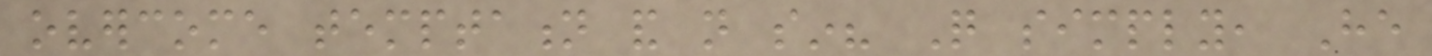overcome temptation and not sin? Quite simply, He
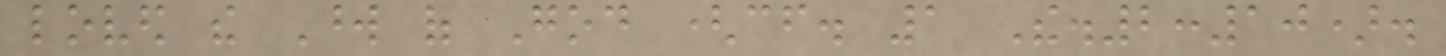loved the Word of God (cf. 1 The.2:10).
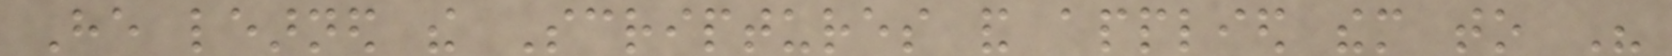He learned the Scriptures and applied them to His
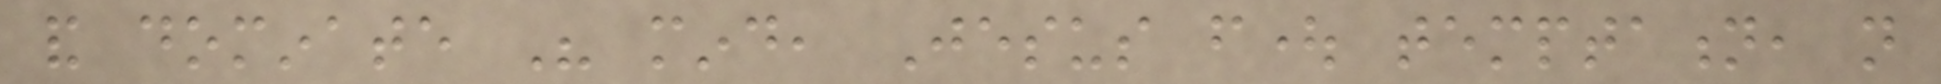and dominate His mind, Jesus fought temptation, not
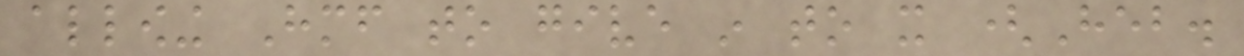allowing Himself to give in to it (Heb.
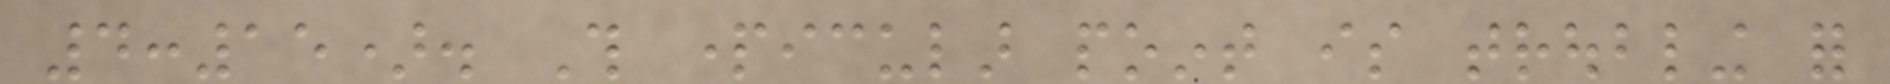4:15). This particular point is troubling for
